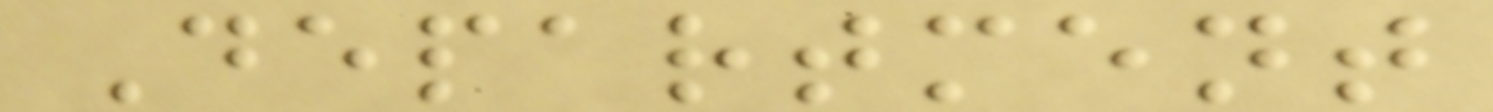Department
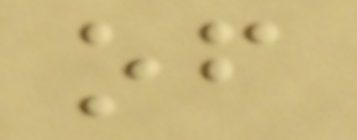of
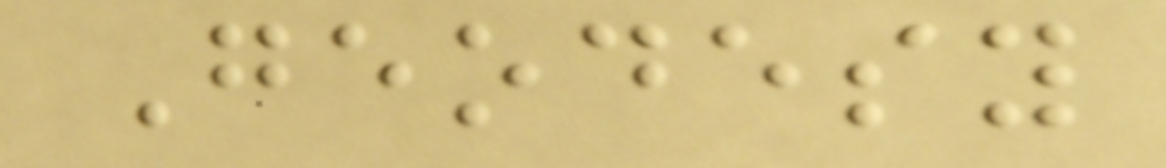Geodesy
